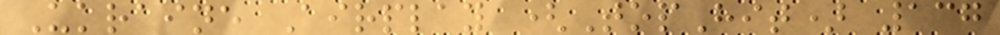Ukraine Airplay (TopHit) 137
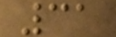31
